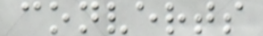converts
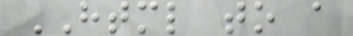HTML to a
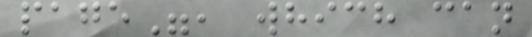page", which can
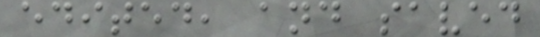edited, and saved
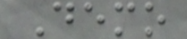Demo
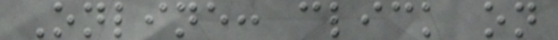Online: click on
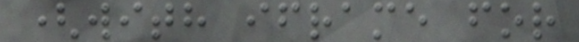(with iframe for
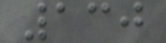130
